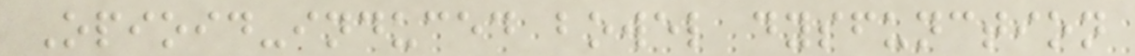Opioid-induced bowel dysfunction
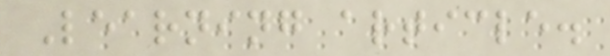Learning article.
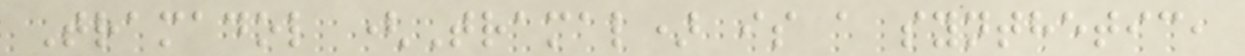Tramadol (Tramal) is a synthetic,
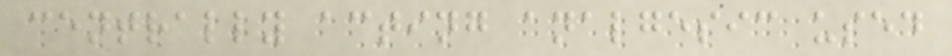centrally acting analgesic used
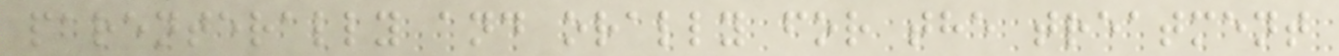parenterally and orally for the treatment
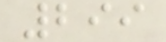299
